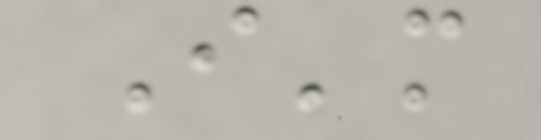I'm
